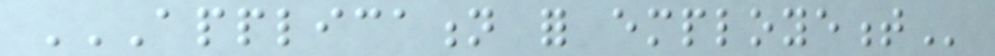APPLICATION FOR EMPLOYEMENT
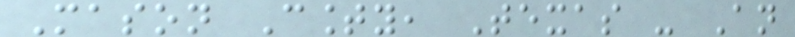Mason County, Texas - An
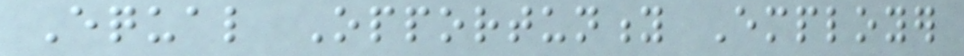Equal Opportunity Employer
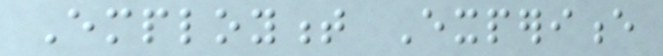Employment Experience
